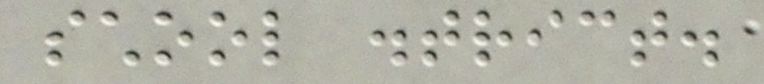school district.
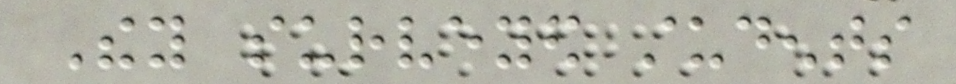They surveyed students
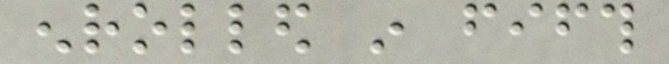enrolled in fifth
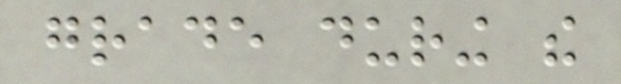grade during the
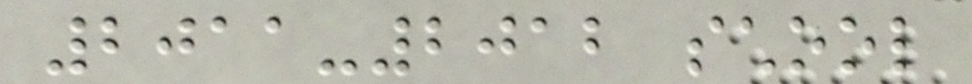2011-2012 school
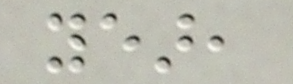year,
